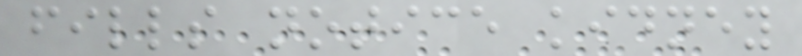fills notice kidney
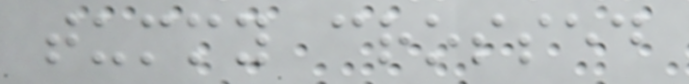tummy crossed
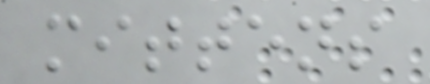mittens
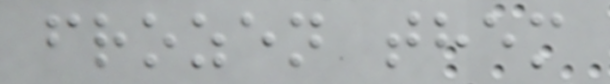frozen them
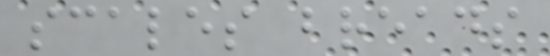scales breads
